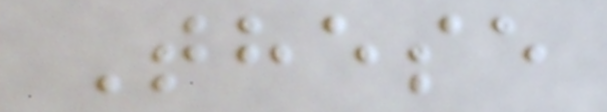These
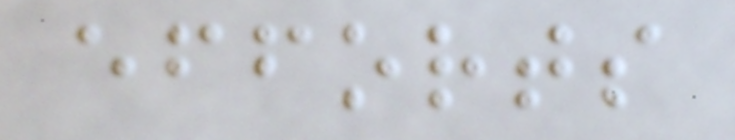efforts
